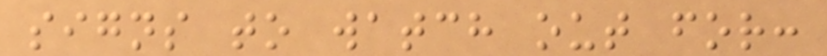signs to watch out for:
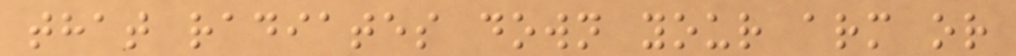that radiates down your arm or
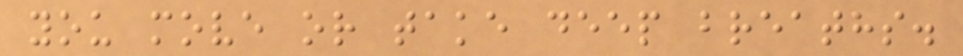you move or take deep breaths.
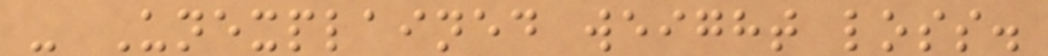- Unexplained weight loss.
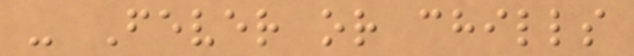- Fever or chills
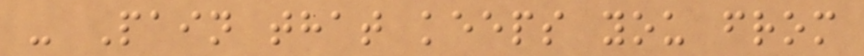- Pain that keeps you from
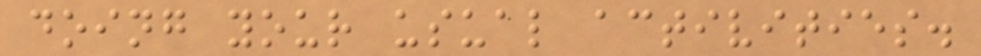doing your usual activities.
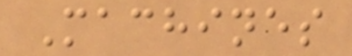Machines
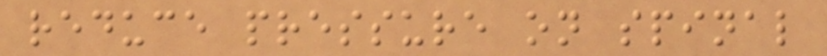reduce pressure on spinal
